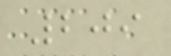209
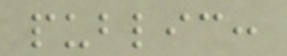public:
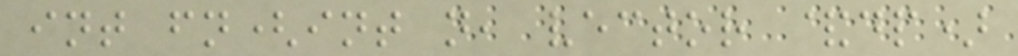int fn(int n, vector &dp)
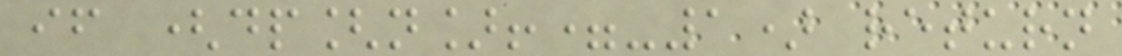if (dp[n]!=-1) return
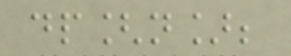dp[n];
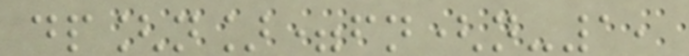dp[n]=fn(n-1,
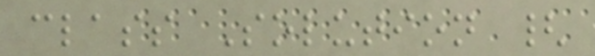class Solution {
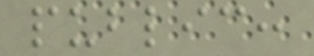public:
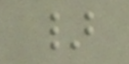}
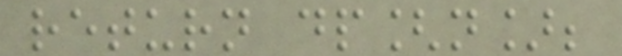return dp[n];
